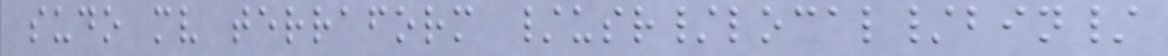sudo mv terraform /usr/local/bin/
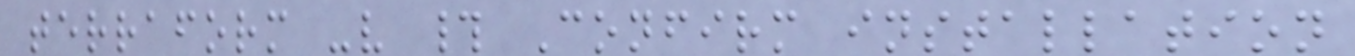terraform -v # Confirm installation
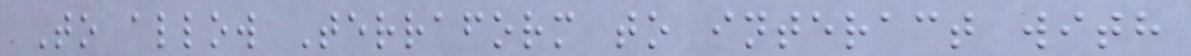To allow Terraform to interact with
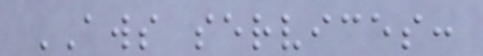AWS services:
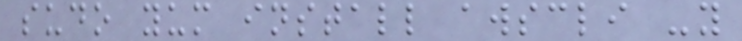sudo yum install awscli -y
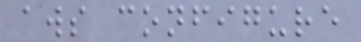aws configure
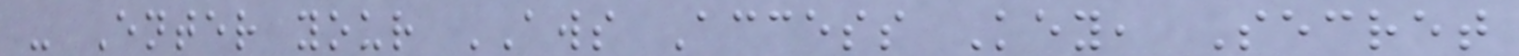- Enter your AWS Access Key, Secret
